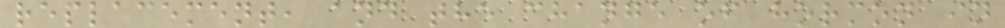replacement, and the change of hormon in
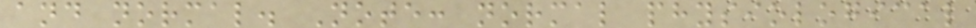and normal. Note: normal physiological
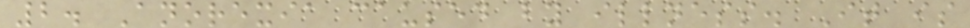2. Anorexia caused by illness. It is
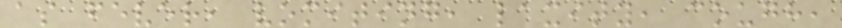as fever, vomiting, laxity, cough,
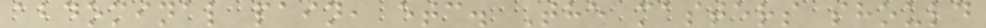abdominal pain, etc. The masters should
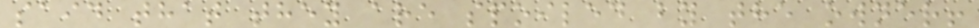said that they are spoiled by the owner!
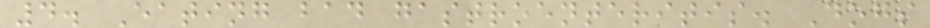4. Eating bad gastroenteritis. Dogs
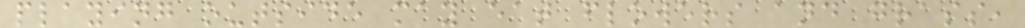playing outside may eat flowers and grass,
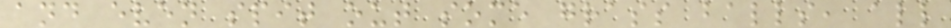and even spit out some grass balls, all
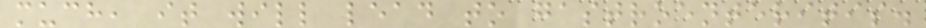much, it will lead to gastroenteritis.
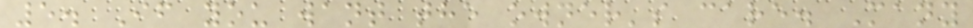5. If you want the owner's care. Many
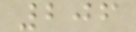206
